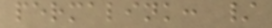permalink: /
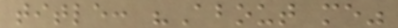title: "About me"
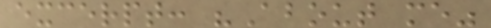excerpt: "About me"
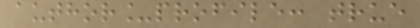author_profile: true
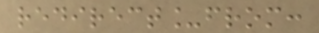redirect_from:
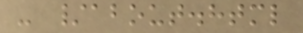- /about.html
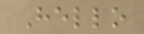Hello
